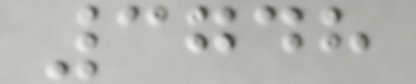3748
